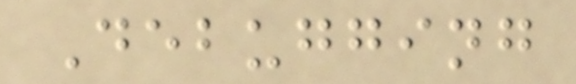Debugging
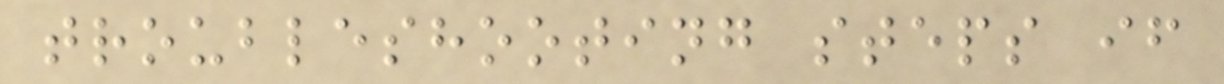troubleshooting steps if
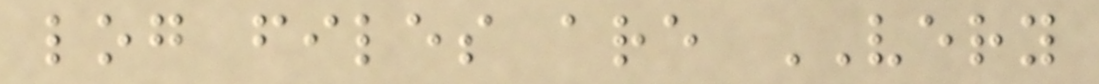log files are VERY
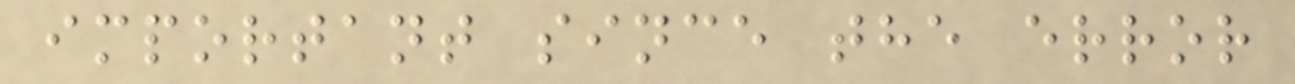important since the error
